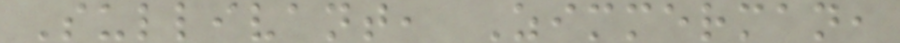Sullivant, Zimmerman,
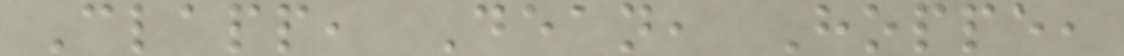Clapp, Dean, Hoppe,
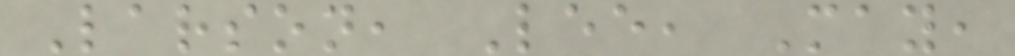Larson, Lee, May,
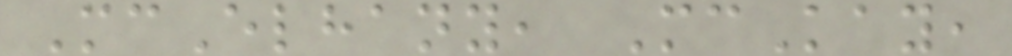McElhany, McKay,
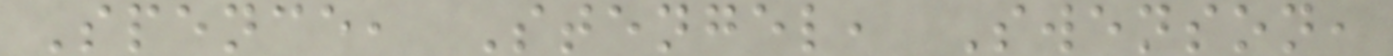Spence, Stengel, Swenson,
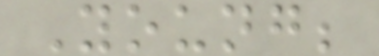Young;
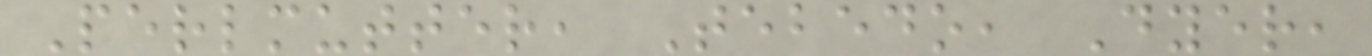Perlmutter, Tebedo, Dyer,
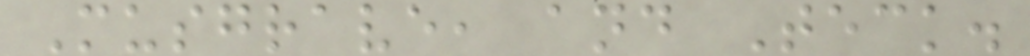Musgrave, and Teck.
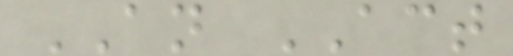AN ACT
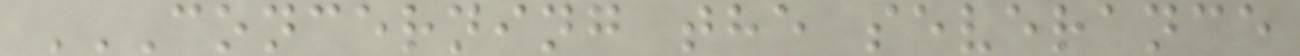CONCERNING THE SEVERANCE
